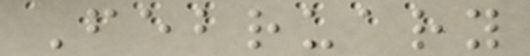February
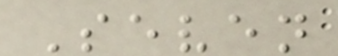Seven
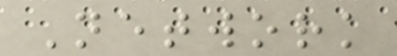Network
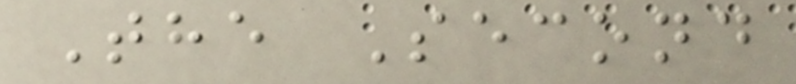The Second
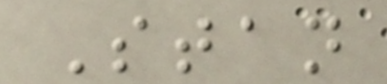Stan
